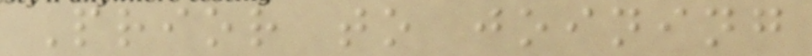Prior to joining
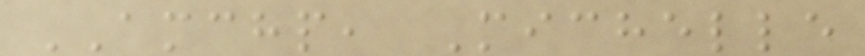AMCHP, Michelle
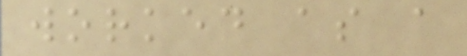worked as a
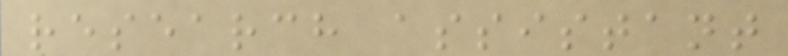research assistant
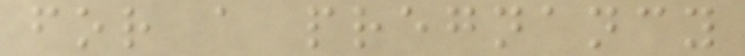for a pregnancy
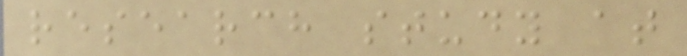research study at
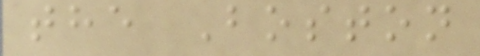the Boston
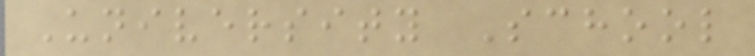University School
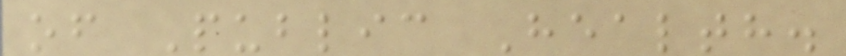of Public Health.
